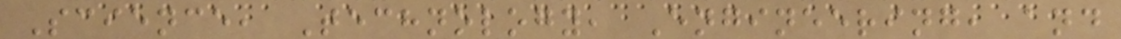Science, Technology, Engineering, and
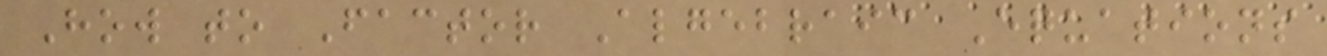How to Factor Algebraic Equations
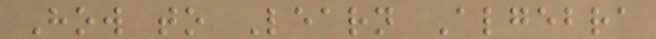How to Learn Algebra
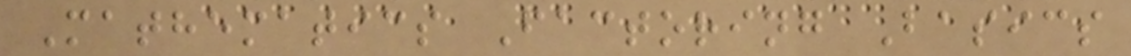Mathematics Factoring Basics
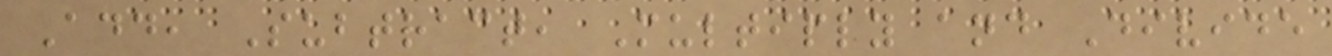Add, Subtract, Multiply and Divide
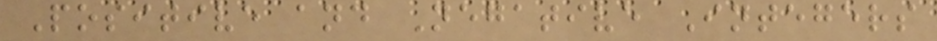Positive and Negative Integers
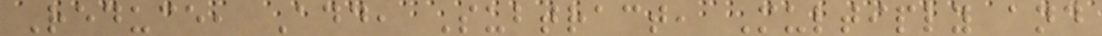Reduce, Add, Subtract, Multiply and
